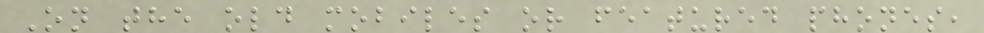On the old mobiles or featured phones,
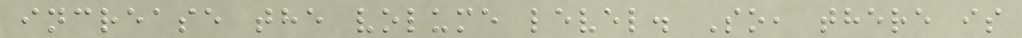increase the volume level. So, there is
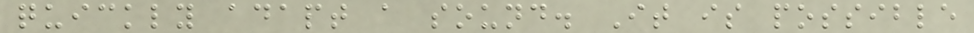quickly adapt a sound. It is possible
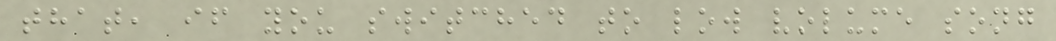that, if you switched to low volume song
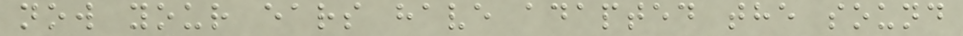now your ears have adapted the sound
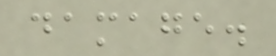damage.
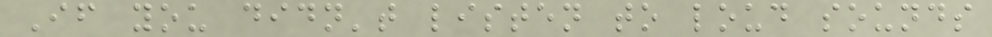If you didn't listen to loud sounds
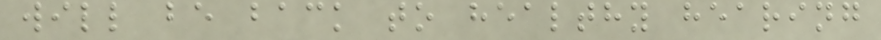will be back to healthy hearing
